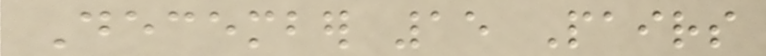December 15 Pairs
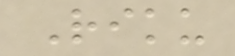Riku
